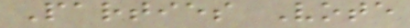Parties Vote
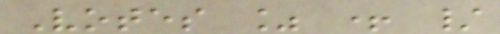Votes % + /
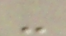-
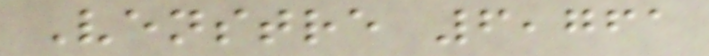Venstre 6,761
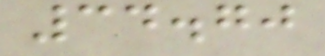34.70
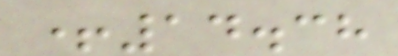+14.38
